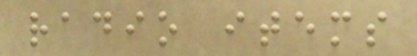radio items
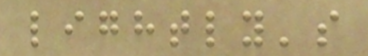lightly's
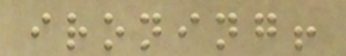ironing!
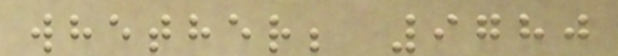whether; 9780
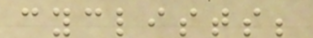cyclists;
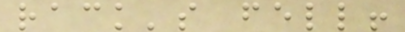rack's fell!
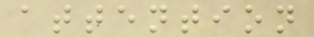attention
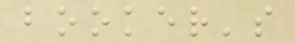booker's
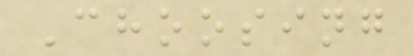Choosing
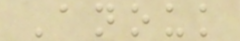Anouk
